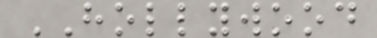HOLLYWOOD
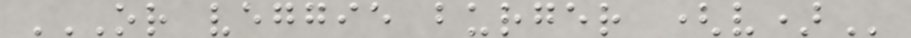OR VEGGIE BURGER (V)
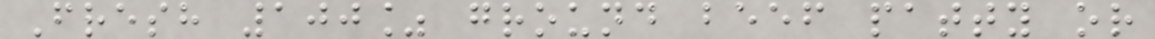Fresh 100% ground beef patty or
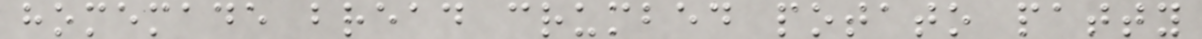homemade bread crumbed potato patty
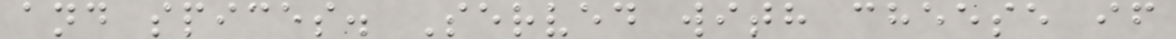and spices. Served with cheese if
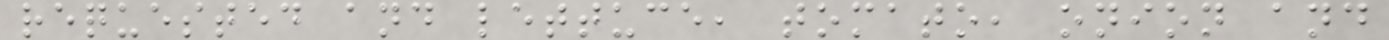requested and lettuce, tomato, onion and
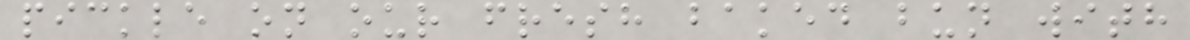pickle on our fresh baked bun with
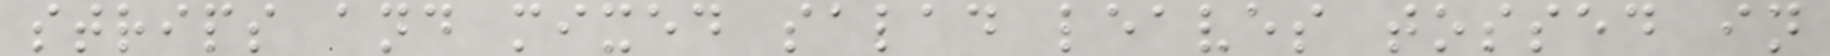strips and mixed salad leaves tossed in
